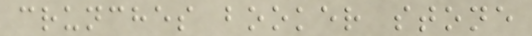crunches booker stone
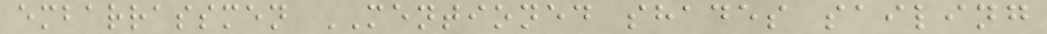embarrassmen MENTIONED shades sailing
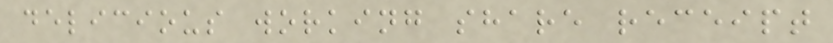delicious working share receipt
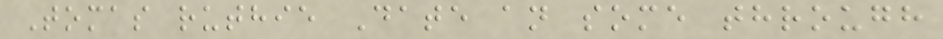Tomas ruthie Date an some through
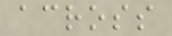across
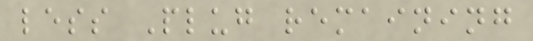less Plug remaining
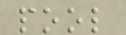pool
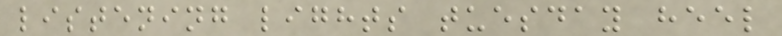listening lights tuesday heel
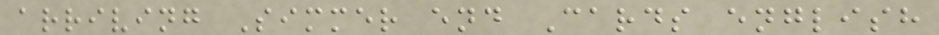arriving Simmer end Cards english
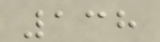138
